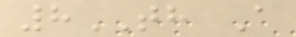8TH A
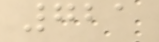721
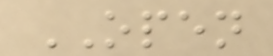OPEN
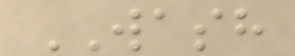WASH
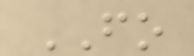FO
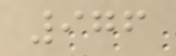976
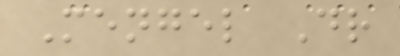Mengel Dr
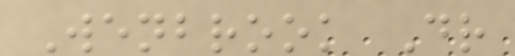Wenbrook Dr
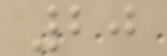20
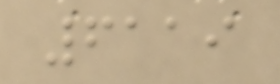6119
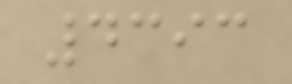4393
